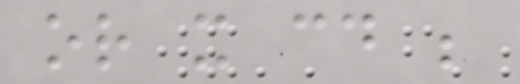or it could be
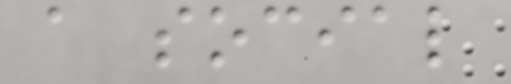a social
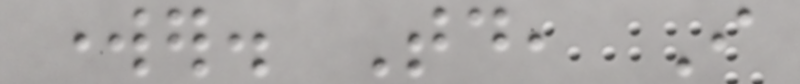worker. Today, I
